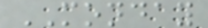MONDAY
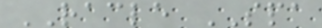RACLE SPA
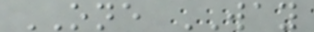ONE WAY
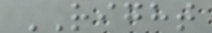RIGHT
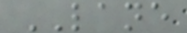LANE
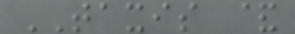TAXIS &
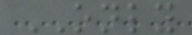ONLY
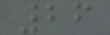26
